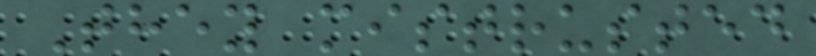They mistrusted
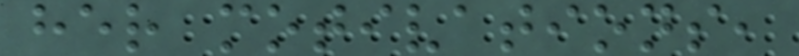her motivations,
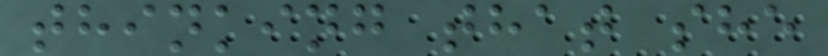thinking that she
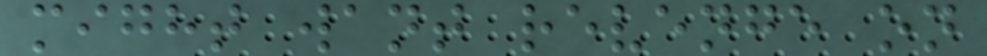might want revenge on
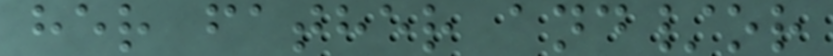her father and/or
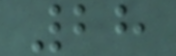28
